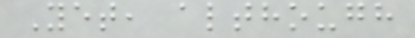Yet, although
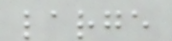large
